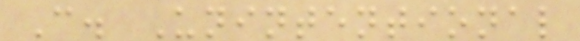C. Unintentional
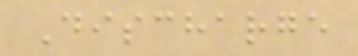Discharge
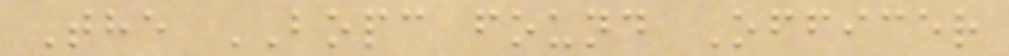The BOPC found Officer
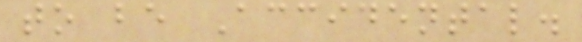to be Accidental.
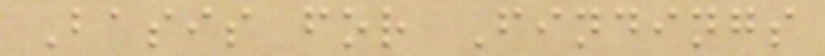Basis for Findings
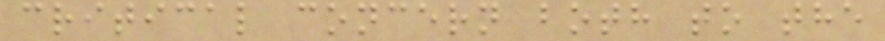critical concern both to the
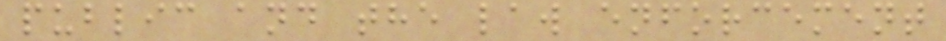public and the law enforcement
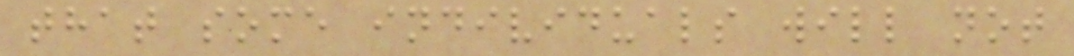that some individuals will not
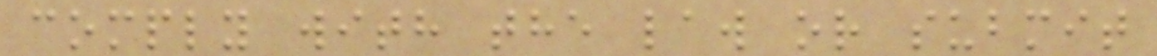comply with the law or submit
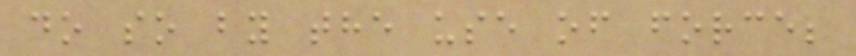do so by the use of force;
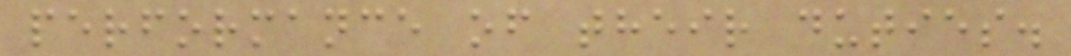performance of their duties.
